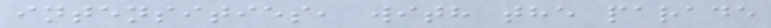intensities, with the parade
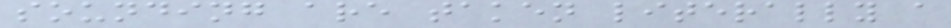sounding are taken literally a
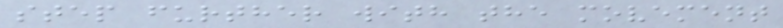step further with the movement
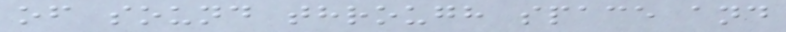of sound through space and
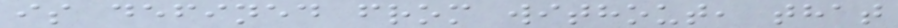is defined from without, that
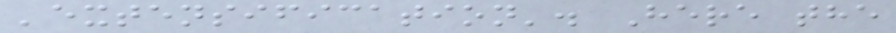'extensification'. Here the
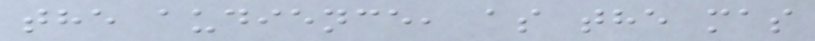the audience, as the mas
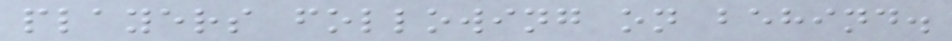players following on behind.
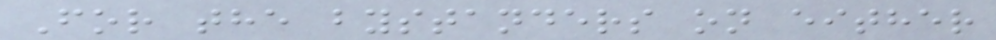For the bystanders on either
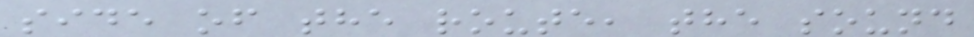side of the route, the sound
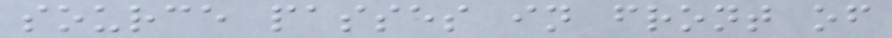source passes in front of
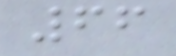66
